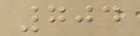704
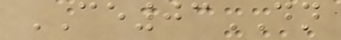CE03DN
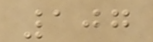107
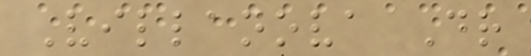Villanova Dr
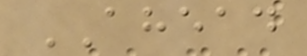AHEAD
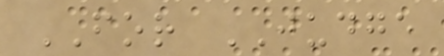FOR JUDGE
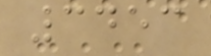3453
